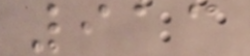913
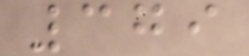379
